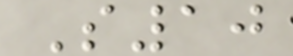S10
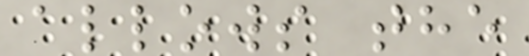allows the
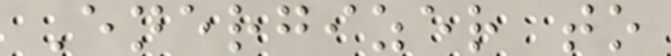Energizer to
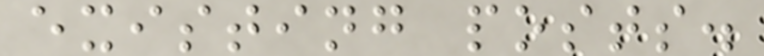existing posts.
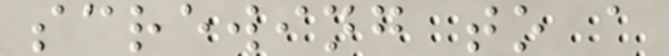screwing to a
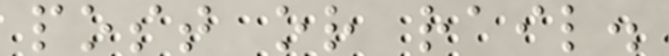post or rail.
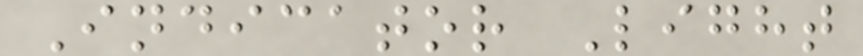Indicator Light
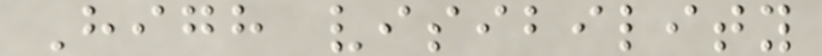High visibility
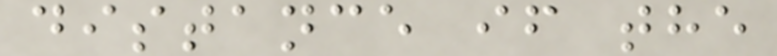distance if the
